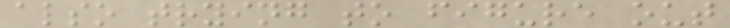also trying to figure out
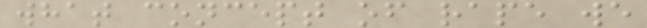what concept of rape we
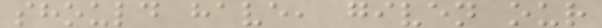should have, given our
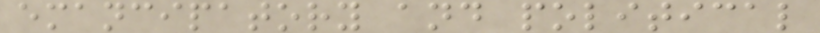emancipatory and political
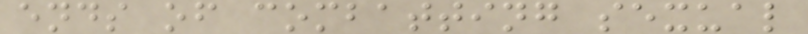ends of combatting sexual
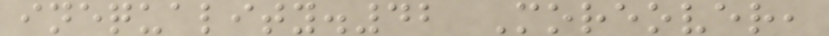inequality.42 Moreover,
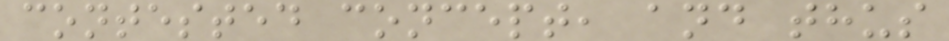contested concept, and thus
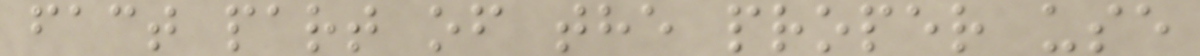fact part of the proper use
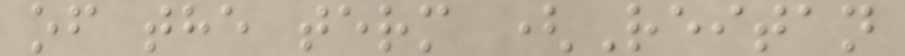of the term (Reitan
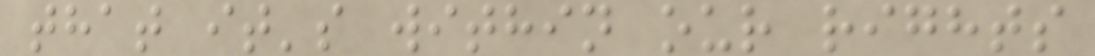that it's within our rights
